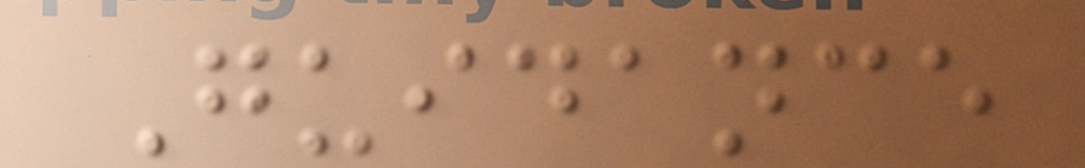Guidance
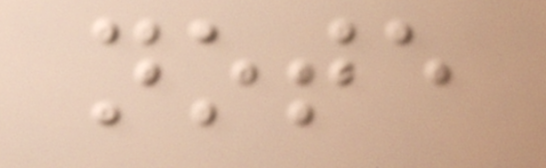note
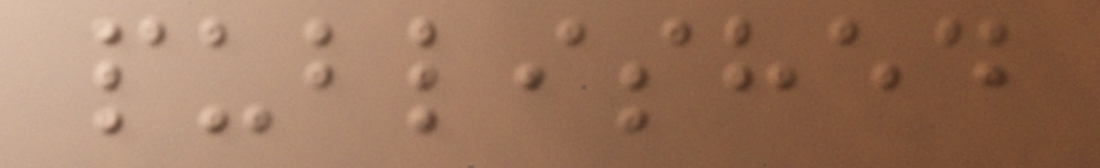published
